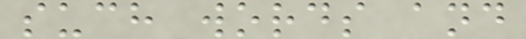such words and
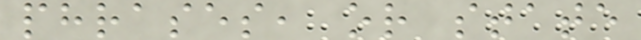phrases, or state
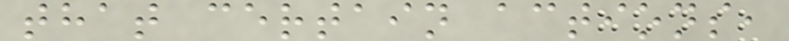that certain actions,
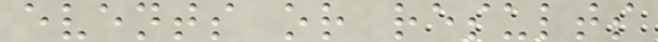events or results
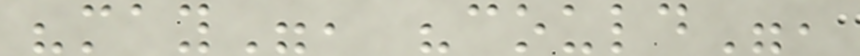"may", "could",
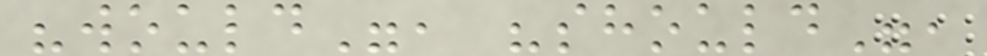"would", "should",
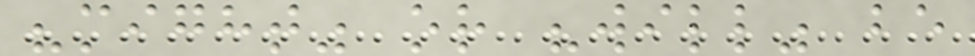"might" or "will" be
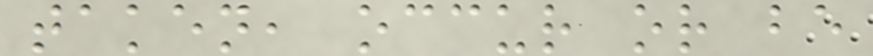taken, occur or be
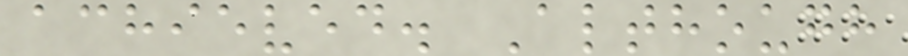achieved. Although
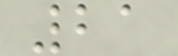21
